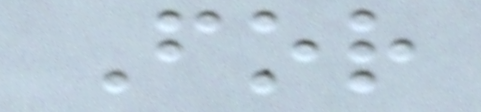For
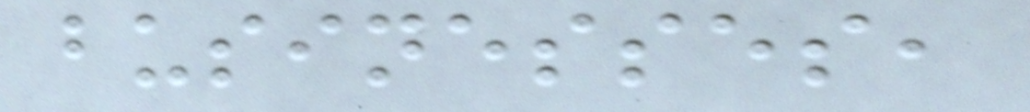businesses,
